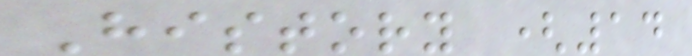History (14
